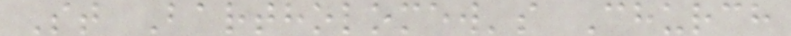St Bartholomew's Church
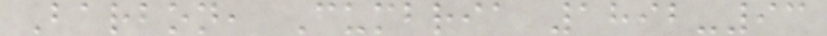Barbon, Cumbria 1892-93
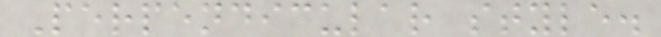Perpendicular style.
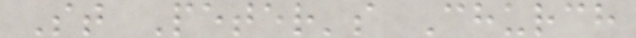St Peter's Church
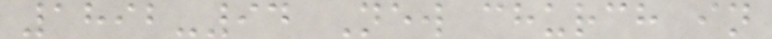1892-94 New church in
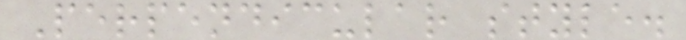Perpendicular style.
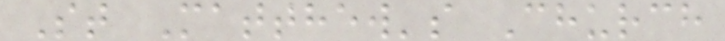St Matthew's Church
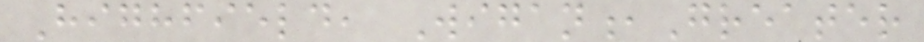Highfield, Wigan,Greater
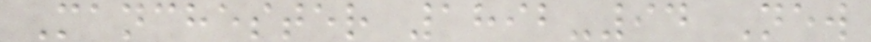Manchester 1892-94 New
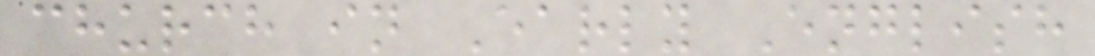church in Early English
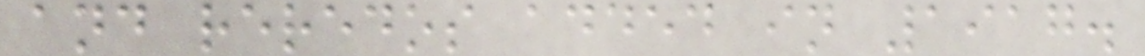and reredos added in 1917.
